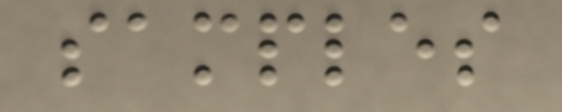samples
